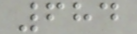684
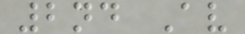2nd Av
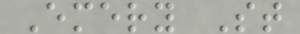Emery St
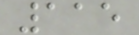115
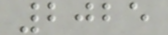2025
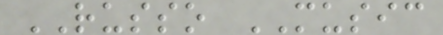RUSSO MUSIC
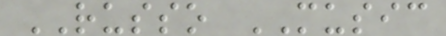RUSSO MUSIC
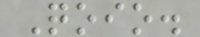Qoio.
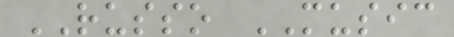RUSSO MUSIC
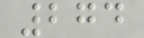274
